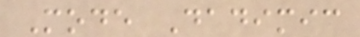Mode Dadimic
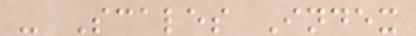- Scales Index
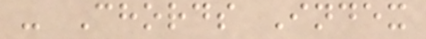- Chords Index
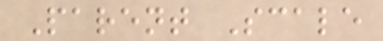Parent Scale
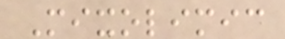Mixolimic
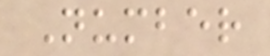Number
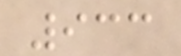933
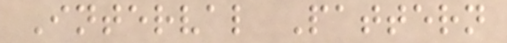Interval Pattern
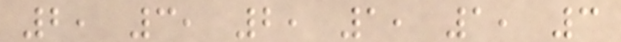2, 3, 2, 1, 1, 3
